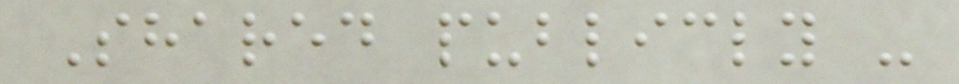Shared publicly -
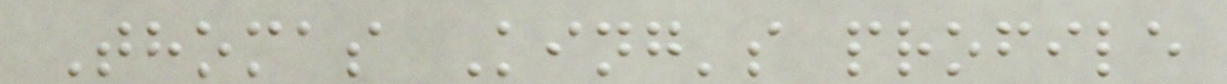Thomas King's profile
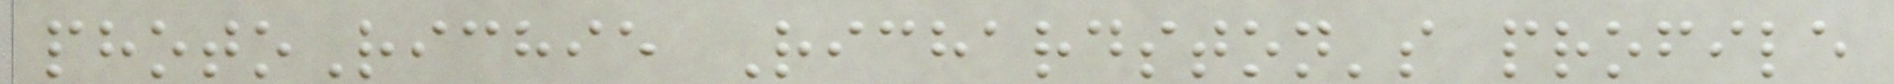photoRichie Richardston's profile
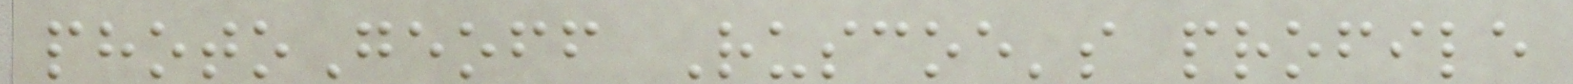photoGeoff Ruscoe's profile
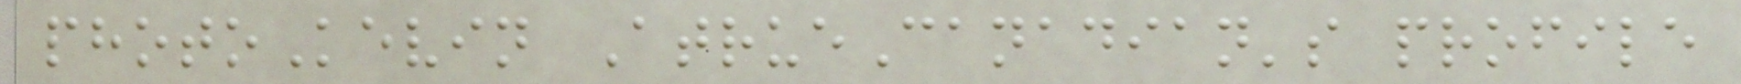photoKevin AtrueCanadian's profile
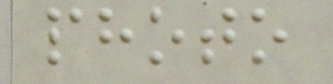photo
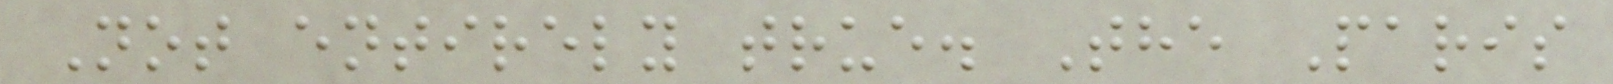Not entirely true. The Paris
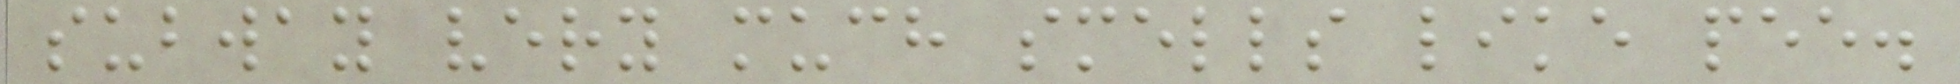subway very much smells like pee.
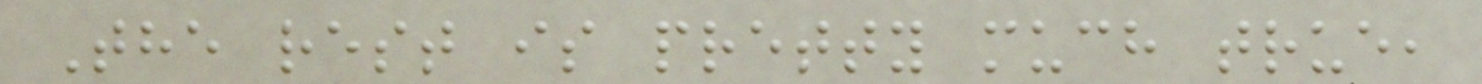The rest is pretty much true,
